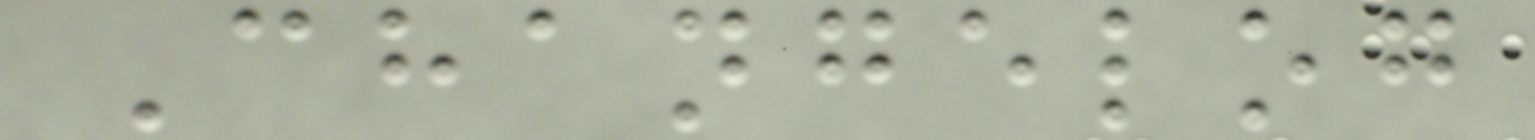Changelog
